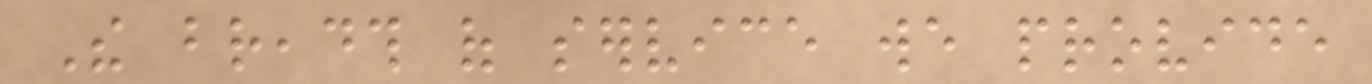The breadth of service we provide
